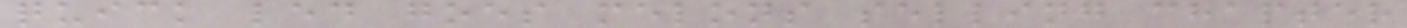quick led goes melons selling chapter
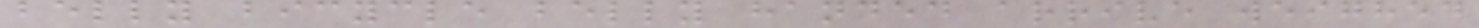belly bicycle belly handed arrive weighed
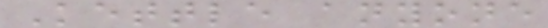Kettle anyone
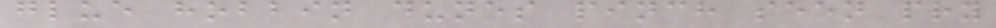glue hobbin dunes pinch seen pry
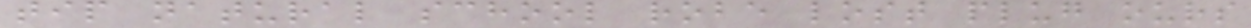tip natural school robe lost plug ours
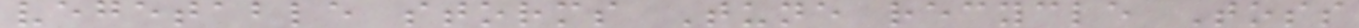vegetable storms Tune recycle Toss
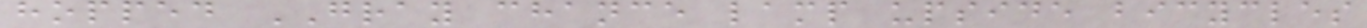hopped GRAY chance lamp upside bicycles
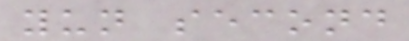yun second
